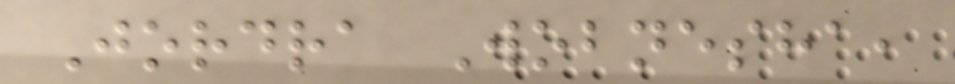Jordra Wobnesha,
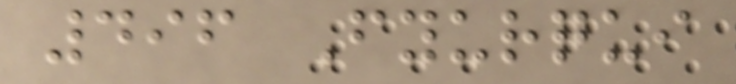496 Fyurqui
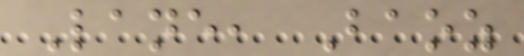Lane, Baoz
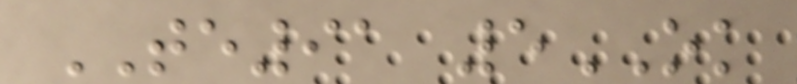TE91 5OK
